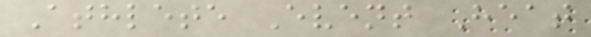Athlete Event Heat
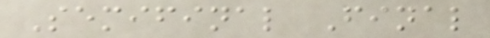Semifinal Final
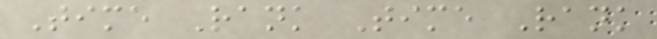Time Rank Time Rank
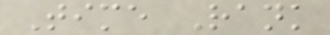Time Rank
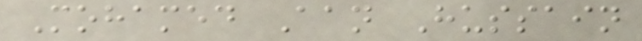Mohamed Aan Hussain
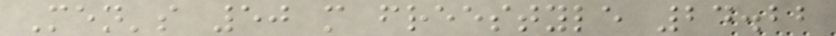Men's 50 m freestyle 24.22
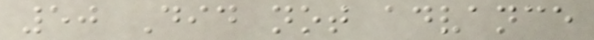50 Did not advance
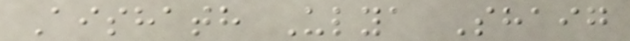Aishath Ulya Shaig
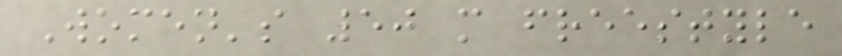Women's 50 m freestyle
